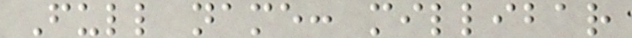Full name: millibar
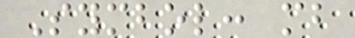Symbol: mb
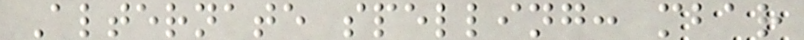Alternate spelling: mbar
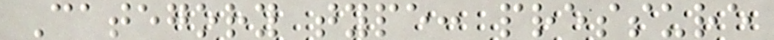Category type: pressure
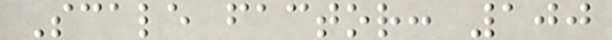Scale factor: 100
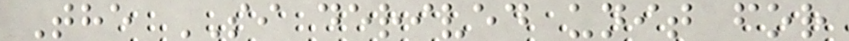The SI derived unit for
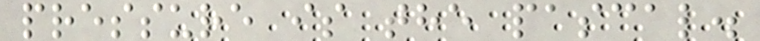pressure is the pascal.
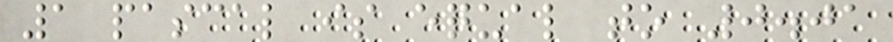1 pascal is equal to 0.01
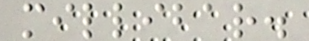millibar.
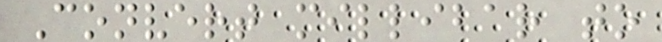Convert millibar to
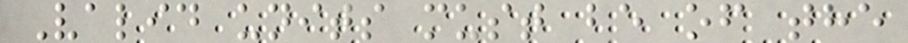Valid units must be of the
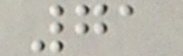71
